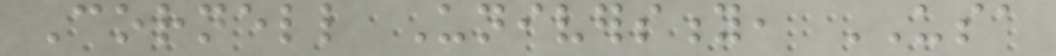Cornell University, USA
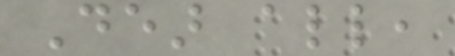Dear all,
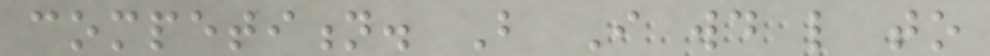competition. But I would like to
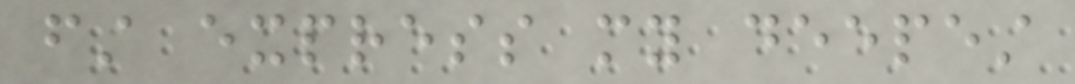first express my deepest
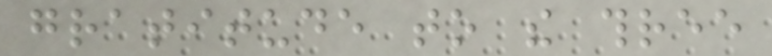gratitude to the three
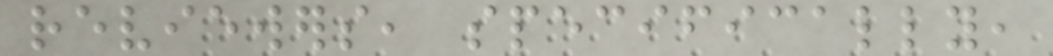reviewers, specifically,
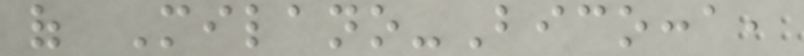of Milano-Bicocca,
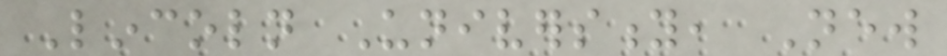Lincoln University, New
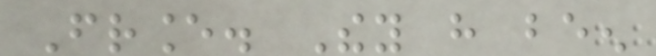France. They have been
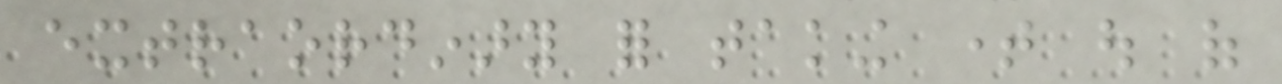extraordinary for taking time out of
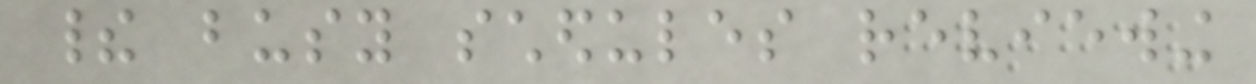their busy schedules reviewing
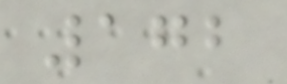172
